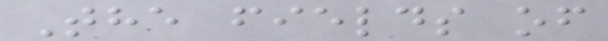The fields of
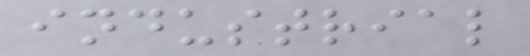industrial
